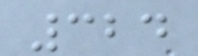324
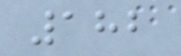182
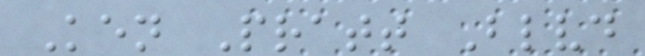Ken Pratt Blvd
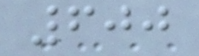600
